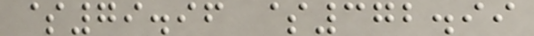$79.96 $372.99
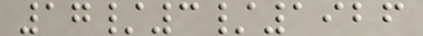17/3/1926
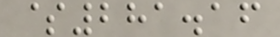$281.16
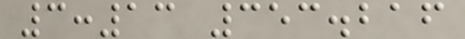3:13 353.216
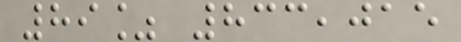89% 833,015
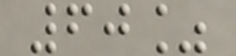60%
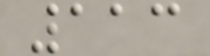113
